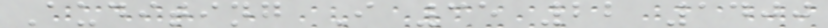Auditing I 35 22 1400
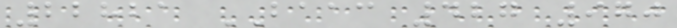22821 BAAC 427 970
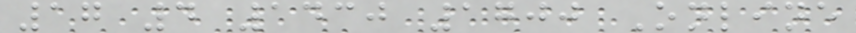17 4 1430 1700 Online
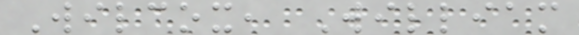Wilcox, William
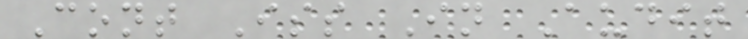Cont Iss In Audit
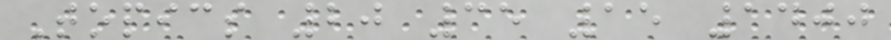Topics 20 35 15 1400
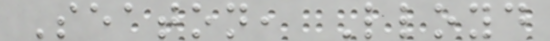Seaton, Lloyd
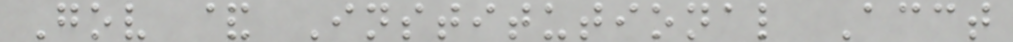Gov & Institutional Acct
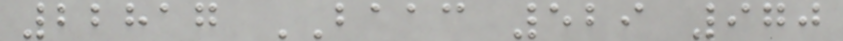22817 BAAC 529 970
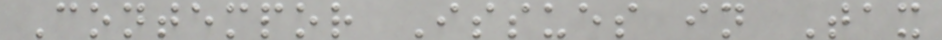Contempor Issues in Tax
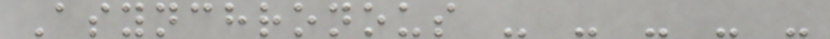Asynchronous - - - - -
